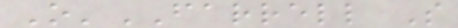O'FARRELL S
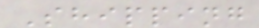Shipping
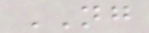NG
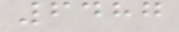6487
